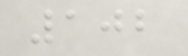102
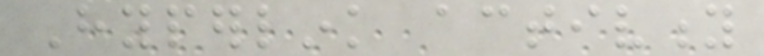Hyperlink activity
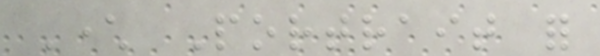Character Portrait for
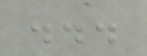...
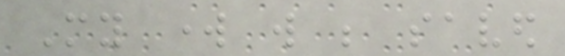My work will be saved
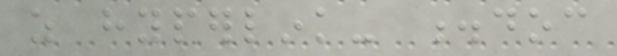as hyperlink- .doc
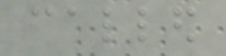called
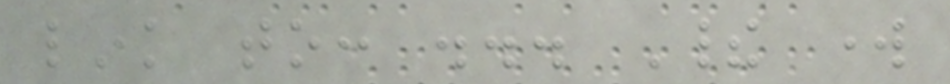link to: ... Their work
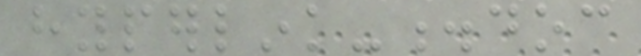hyperlink-.doc
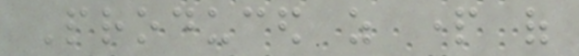Produced as part of
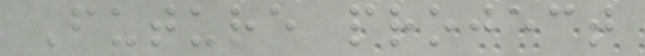Future project
